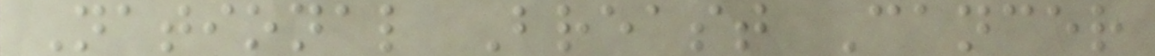National Breast Cancer
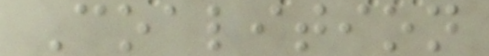Coalition
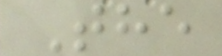The
